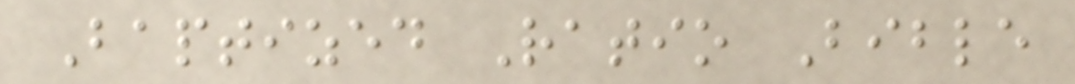Baptized Ratio Bible
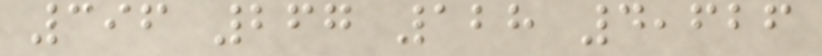396 267 128 4,626
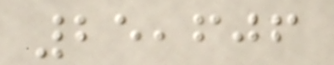25,606
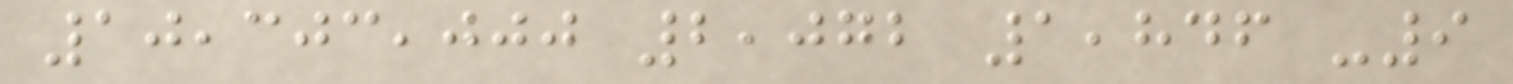10,303,000 2,072 1,846 -9
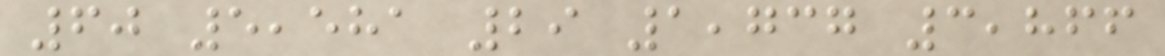60 5,581 29 1,737 3,866
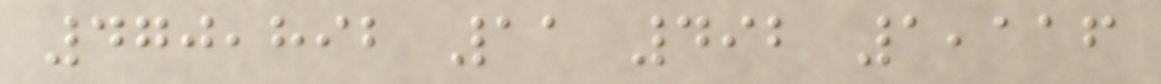470,892 11 492 1,116
